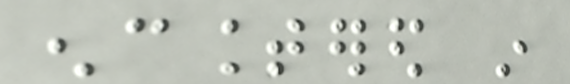encountered in
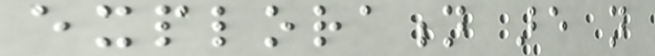exploration are not
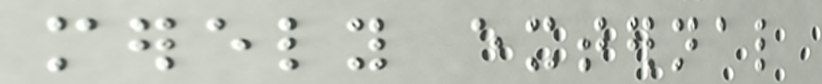merely external
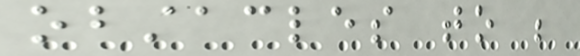obstacles to be
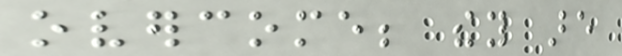overcome; they are
